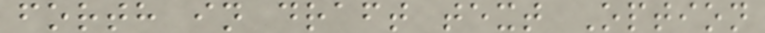forth in draft text Option
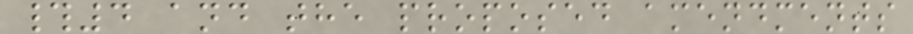#4 and the proposed amendments
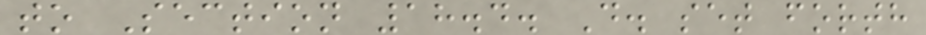to Section 18.4. D. set forth
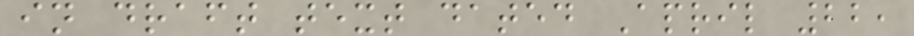in draft text dated April 22,
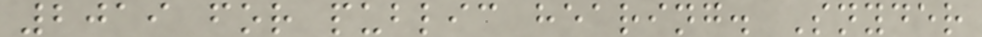2019 for public hearing. Snyder
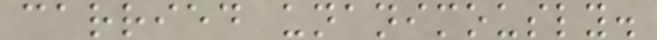carried unanimously.
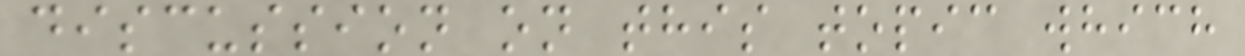discussion on this topic which
